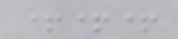+++
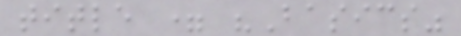title = "Basics"
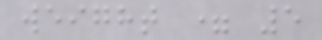weight = 5
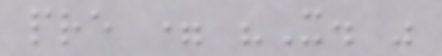pre = "X. "
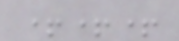+++
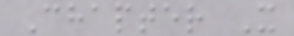Chapter X
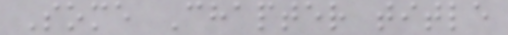Some Chapter title
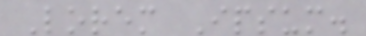Lorem Ipsum.
